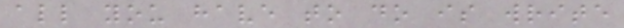all you have to do is write
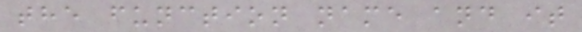the function name and it
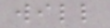will
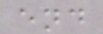end
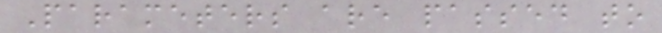Parameters are passed to
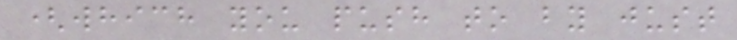(which you push to by just
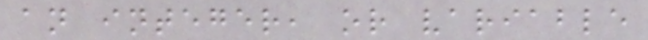an integer, or variable
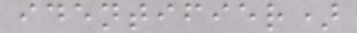identifier)
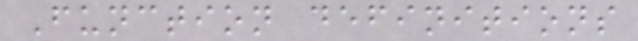Function definitions
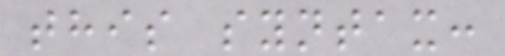this syntax:
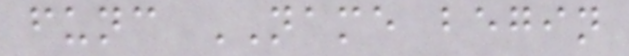func NAME begin
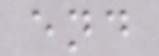end
